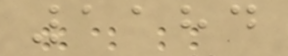1184
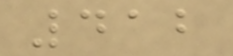412
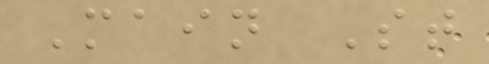Main St
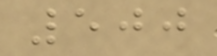500
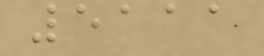5111
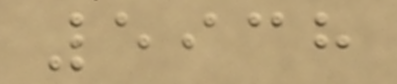5938
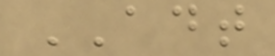ADT
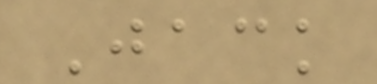Jack
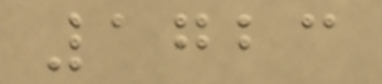1723
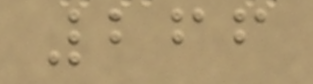266
